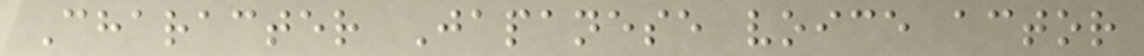Character Japanese voice actor
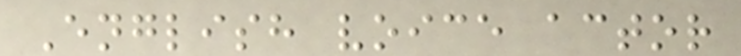English voice actor
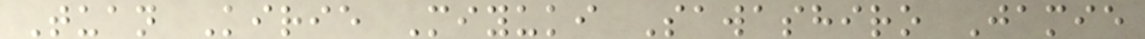Tuan Kirie Miyuki Sawashiro Jamie
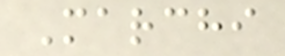Marchi
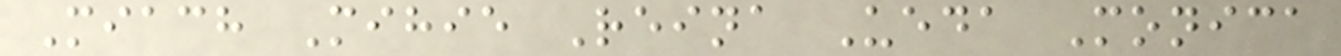Miach Mihie Reina Ueda Monica
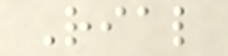Rial
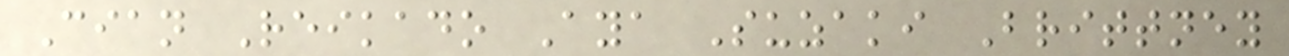Cian Reikado Aya Suzaki Brittney
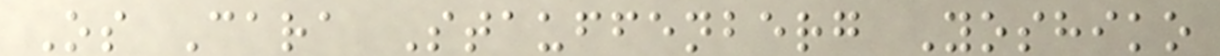Os Cara Stauffenberg Yoshiko
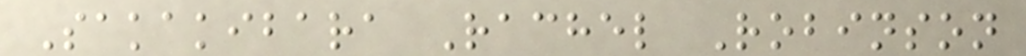Sakakibara Rachel Robinson
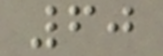60
